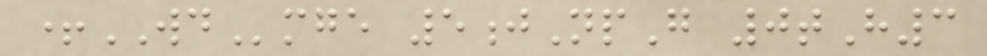+WDmge 5jNpG 0tH3
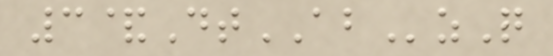3&DtABzQ
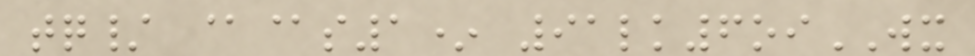tq/ @@s1* 91lk6oiWX
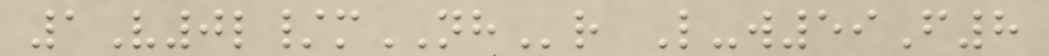1V0l/mNHr L-w59F8
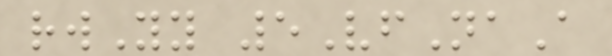rwYy 5VfNaA
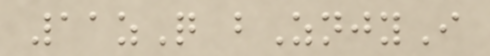11zQ bZnjyI
